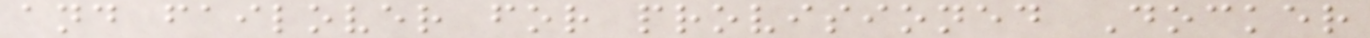and failover for provisioned Docker
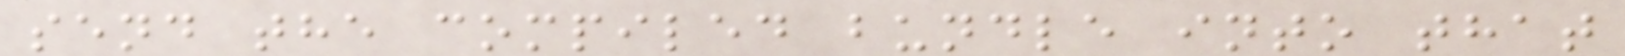send the compiled bundle into that
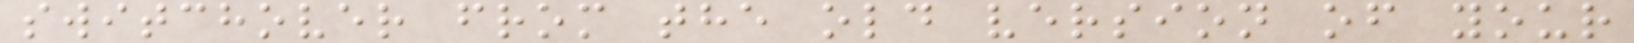switchover from the old version of your
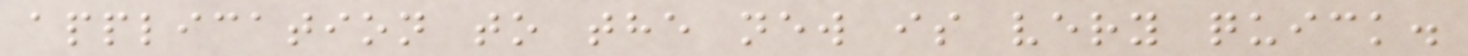application to the new is very quick.
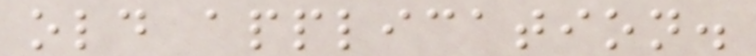old application.
